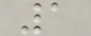1
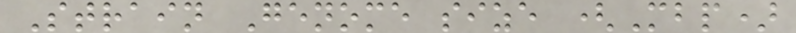Strain Genome size (Mbp)
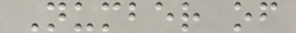Number of
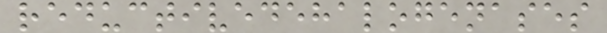reductivedehalogenases
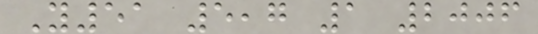Y51 5,7 1 2006
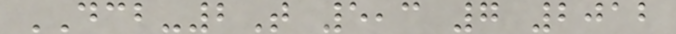DCB-2T 5,3 7 2012
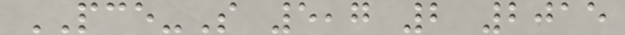PCE-S 5,7 2 2015
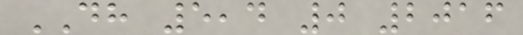DH 5,4 0 2016
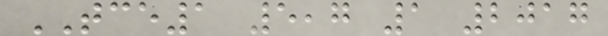TCE1 5,7 1 2017
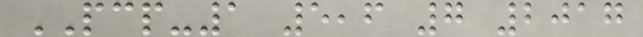PCP-1 5,6 7 2017
